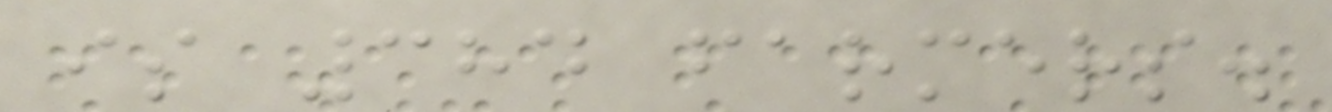is 384 farmers.
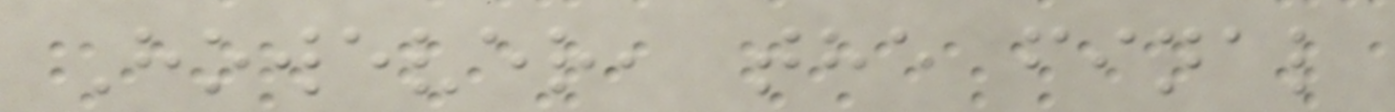However, the final
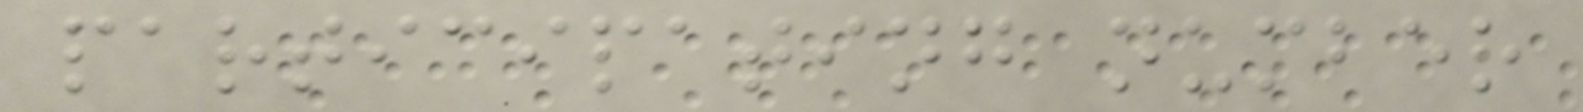participating number
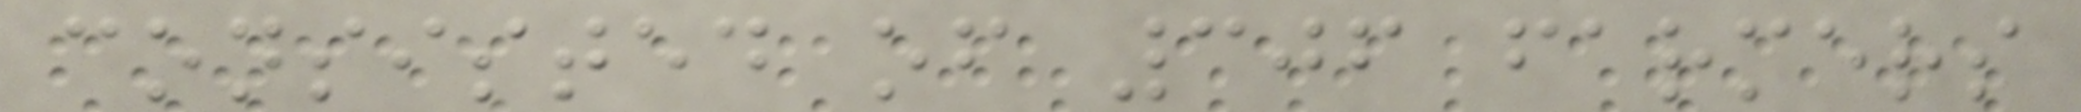consisted of 306 farmers
